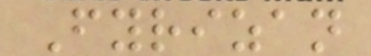Fyrizan
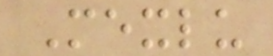Mexlu
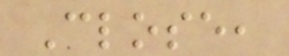Close,
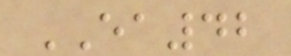EA42
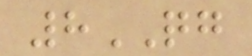8QG
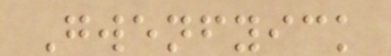Gwenfyick
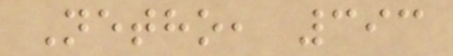Netho, 393
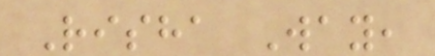Risha Way,
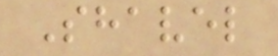Shavel
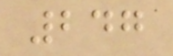247
